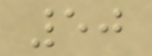50
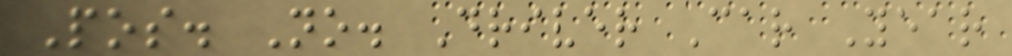Pos. No. Driver Car Year
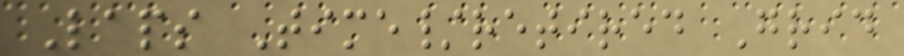Laps Time/retired Grid
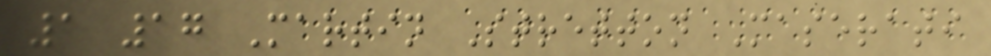1 17 Martin Stretton Maserati
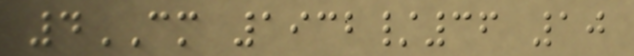4CM 1932/36 10
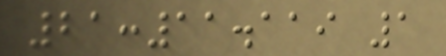21:11.119 1
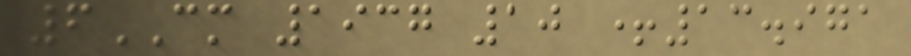6CM 1937 10 +13.971
